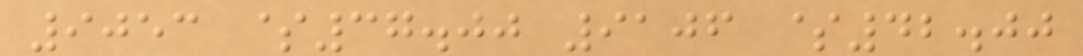9053 $37.00 9106 $42.00
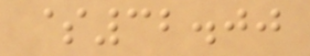$32.00
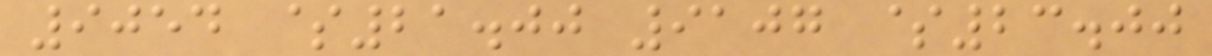9054 $21.00 9107 $23.00
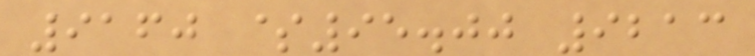9160 $95.00 9213
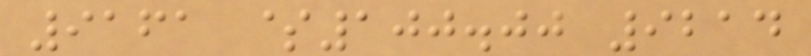9161 $100.00 9214
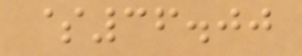$36.00
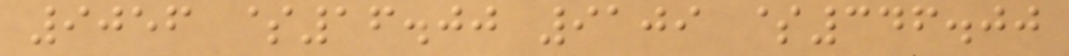9056 $16.00 9109 $346.00
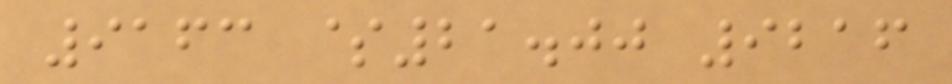9163 $21.00 9216
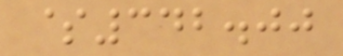$342.00
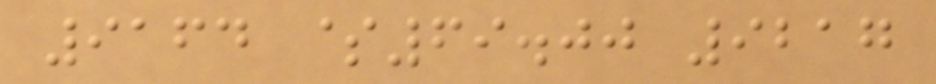9164 $69.00 9217
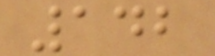142
